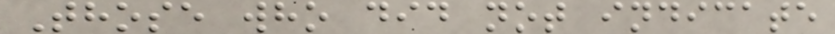Those who did not indicate
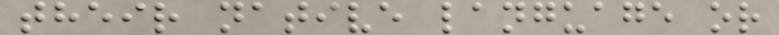their native language or
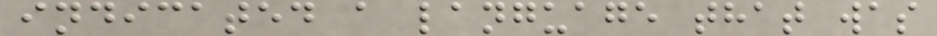indicated a language that was
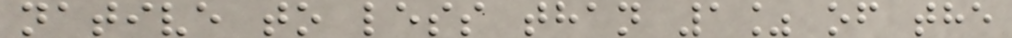native to less than 1% of the
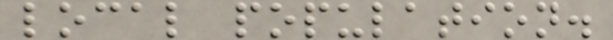local population.
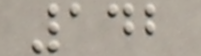142
